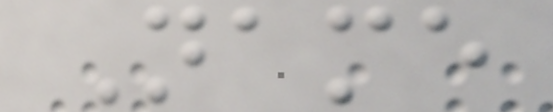Name
